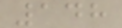148
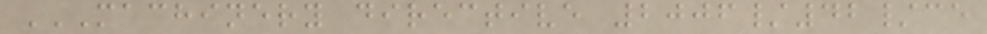MACHINERY DIRECTIVE 2006/42/CE
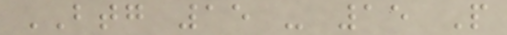BTG 15 - 15 P
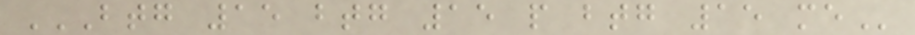BTG 15 BTG 15 P BTG 15 ME
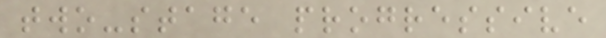two-stage progressive
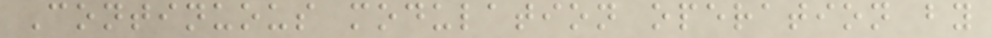Continuous modulation operation by
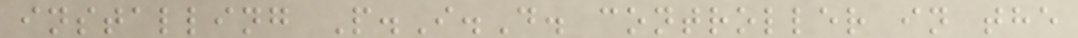installing P.I.D. controller in the
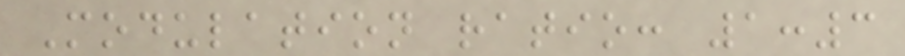Modulation ratio: 1:3
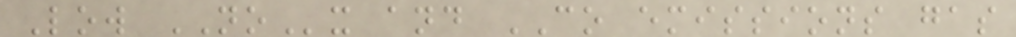Low NOx and CO emissions gas
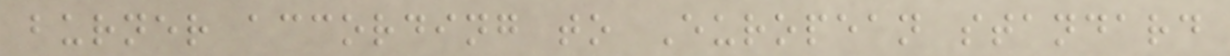burner according to European standard
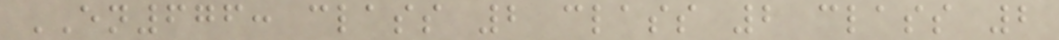EN676: class 2 class 2 class 2
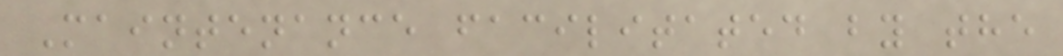Maintenance facilitated by the
